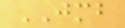JMB
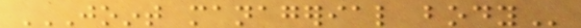JOINT MANAGERIAL BODY
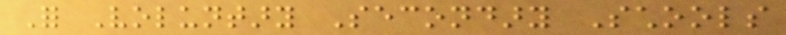For Voluntary Secondary Schools
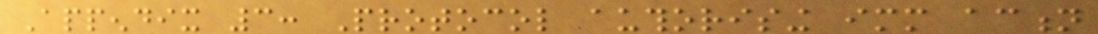Appendix 3: Protocol authorising immediate action
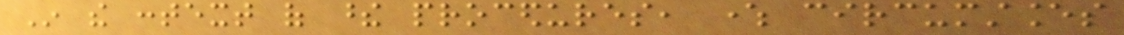In the context of these procedures, where circumstances
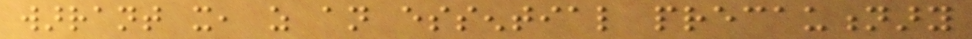warrant it, as an essential precautionary
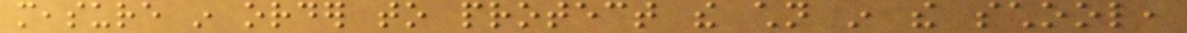measure in order to protect the children in the school,
